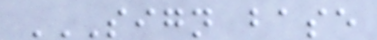SIGN BASE
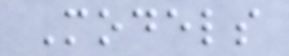Models
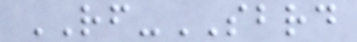RF-SBRD
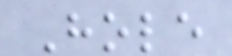Hole
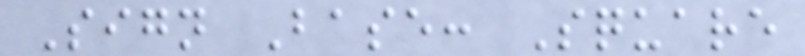Sign Base: Square
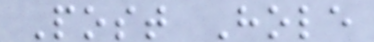Post Hole
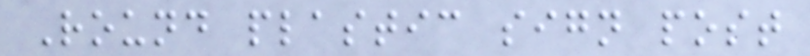Round plastic sign post
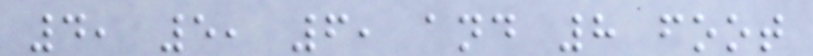4, 5, 6, and 8 foot
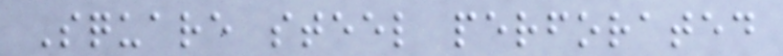Square steel perforated
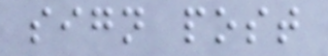sign post
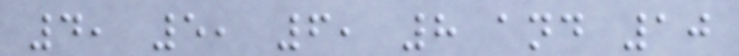4, 5, 6, 8 and 10
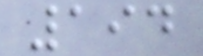194
